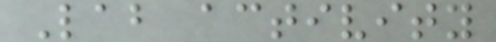Lab activity
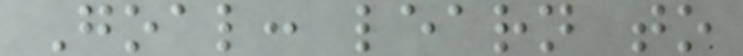Goal: learn to
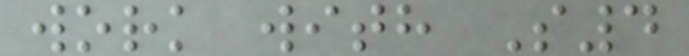work with S4
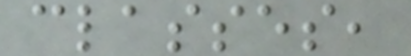classes,
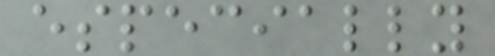especially
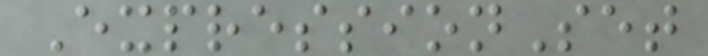ExpressionSet
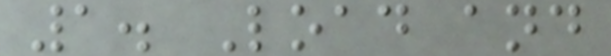1. Load and
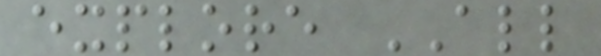explore ALL
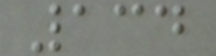134
